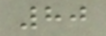80
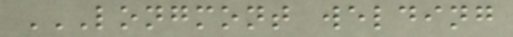LONGMONT WELDING
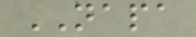NAPA
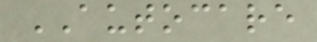AUTOCARE
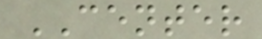CENTER
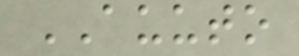AUUTO
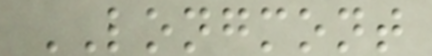LONGMONT
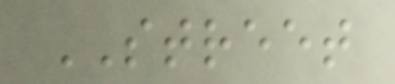STREET
